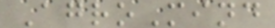AgroMind
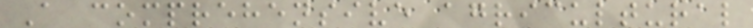A comprehensive agricultural
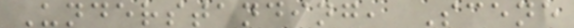Understanding, Scene
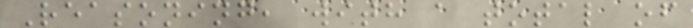Reasoning, with a total of
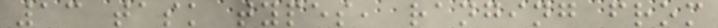13 task types, ranging from
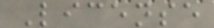License
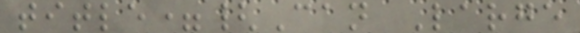title={Can Large
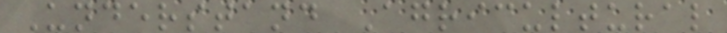Understand Agricultural
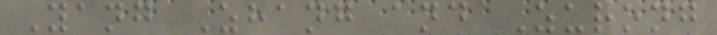Yang Zhang and Zurong
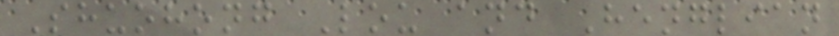Shuohong Lou and Henglian
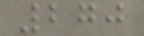270
